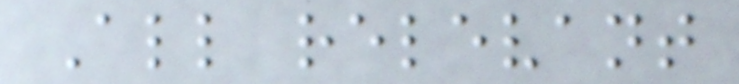All relevant
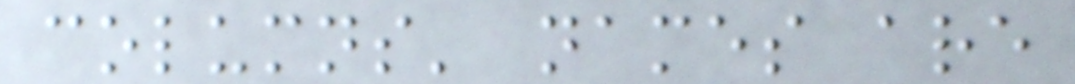columns' names are
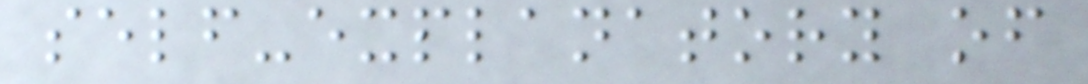self-explanatory of
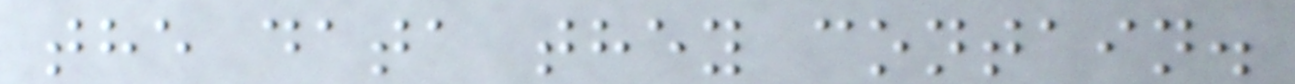the data they contain.
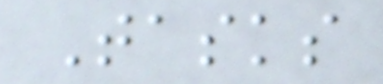Tasks
